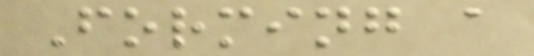Forming a
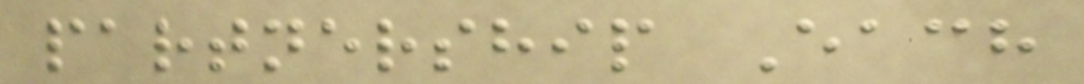partnership Each
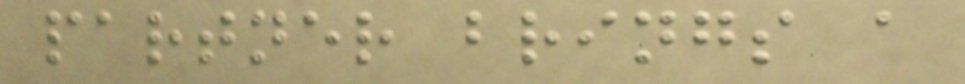partner brings a
